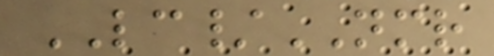LC/NMR
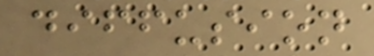diffusion
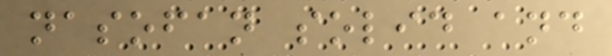nasofan solid and
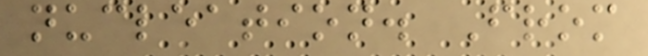nucleation. From
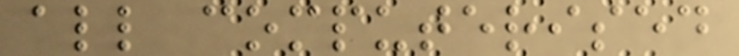all computerised
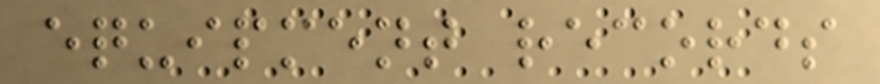equipment records
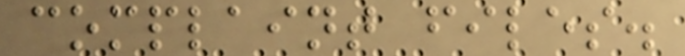complaint files.
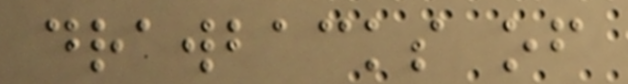drawbacks of
